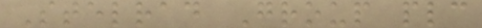Stelrad Group plc
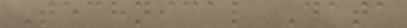Technical Data
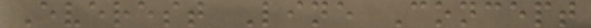Everest Line Concept
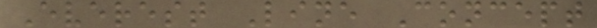Everest Line Concept
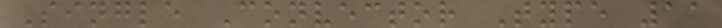Single Convector Type 11
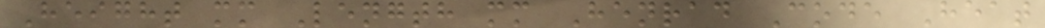Height mm Length mm Henrad Code Heat
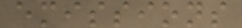emissions
